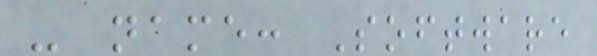- name: Software
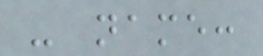- name:
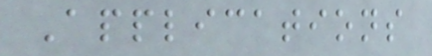Applications
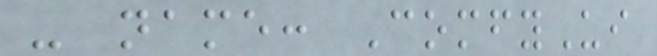- name: ComfyUi
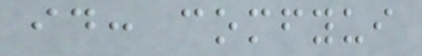id: comfyui
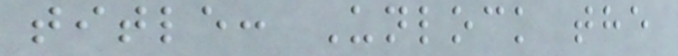title: Unlock the
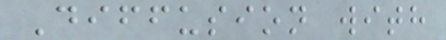Diffusion with
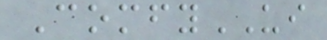ComfyUI
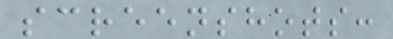screenshots:
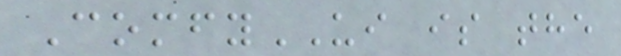ComfyUI is the
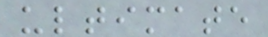ultimate
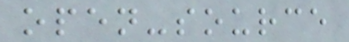open-source
